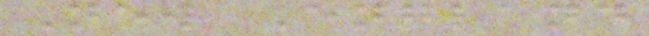New England
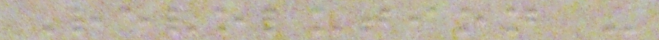Revolution -
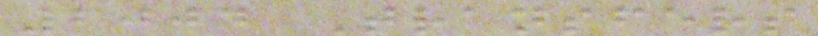2004 Transfers
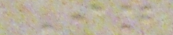In
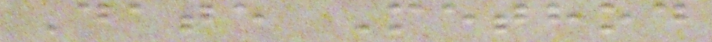Date Method
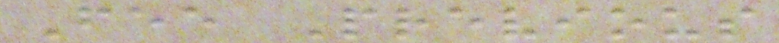Fee Previous
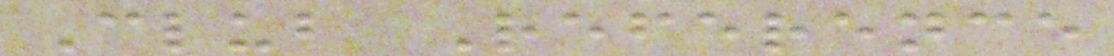Club Reference
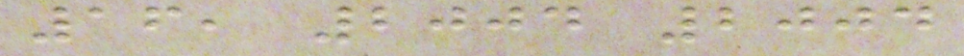16, 2004 2004
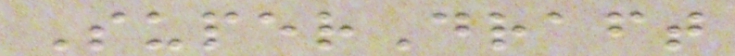SuperDraft
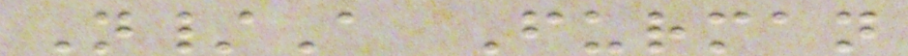N/A Furman
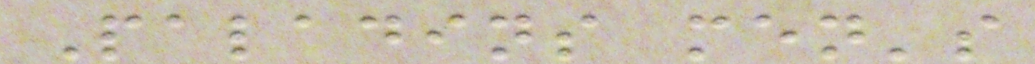Paladins men's
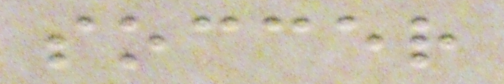soccer
